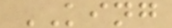KING
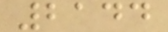2144
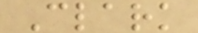Clark
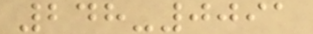248-0091
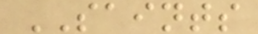SAINTS
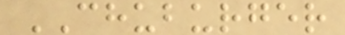CHUBURGER
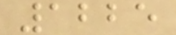1225
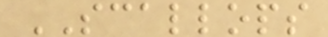SCALLOPS
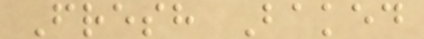Fresh Baked
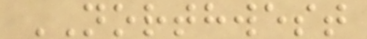NORTHWEST
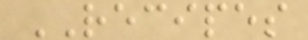RECIPES
